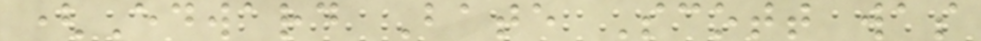(Edward Bate Scott was
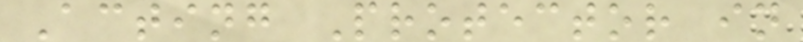Acting Protector in
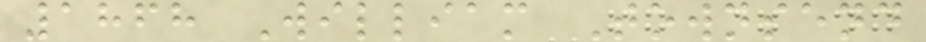1868 William Townsend
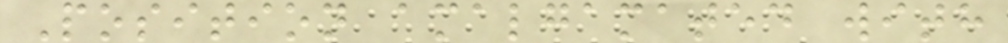Position amalgamated with
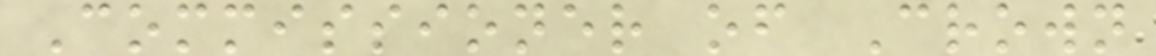Commissioner of Crown
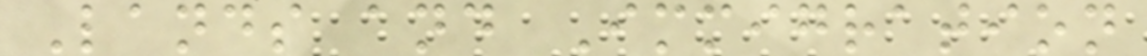Lands and Immigration
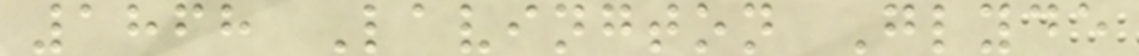1868 Lavington Glyde
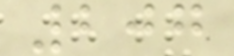207
